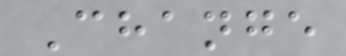Change
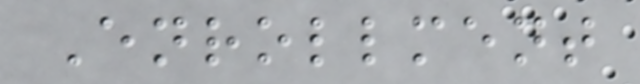Enrollment
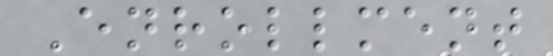Enrollment
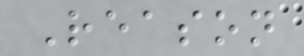Reason
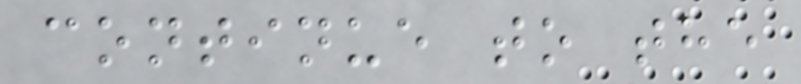continue to the
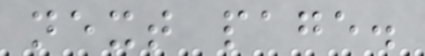next page.
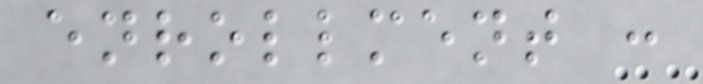enrollment :
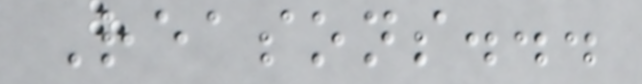Reasons...
